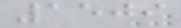1509
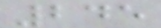245
